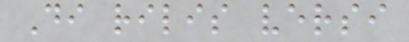Di rilis versi
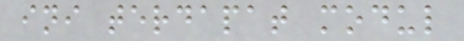ini terdapat modul
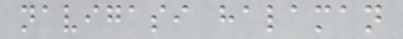navigasi halaman
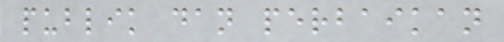publik dan perbaikan
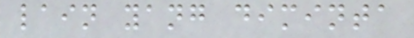lain yang diminta
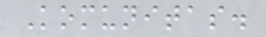Komunitas.
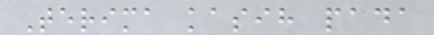Terima kasih pada
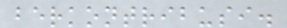berkontribusi.
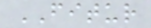FITUR
